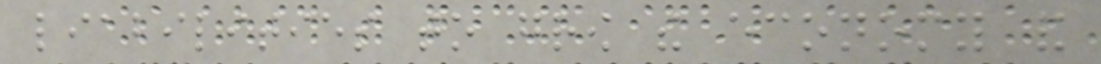liabilities to grow the economy and
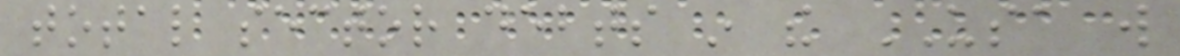total sector debts in the USA will
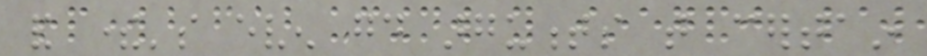and there's even good arguments that certain
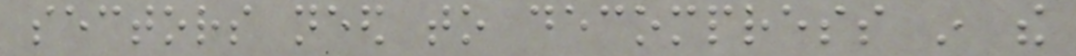sectors need to decompress in the
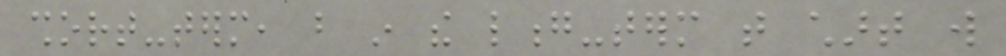short-term, but in the long-term that chart will
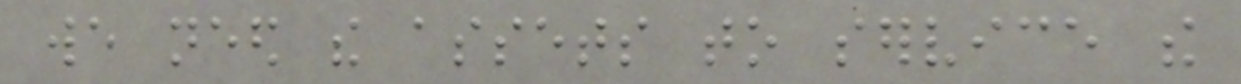we need the assets to service the
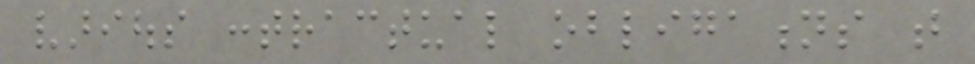various contractual obligations that
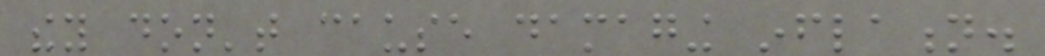they don't cause damaging inflation.
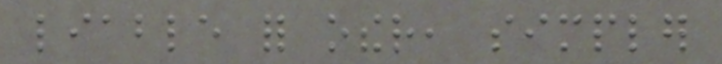liable for other, simpler
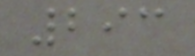293
